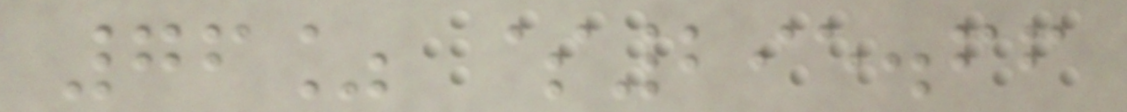76% $295.66
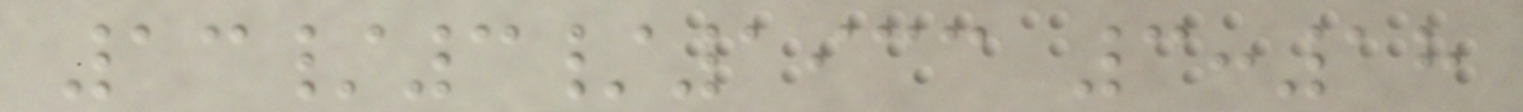13/3/1933 3:18
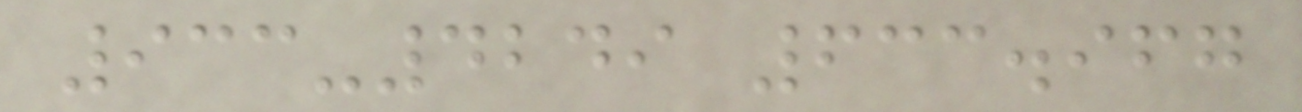933-4249 633.967
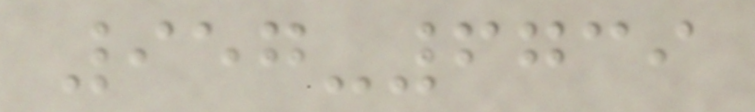957-6739
